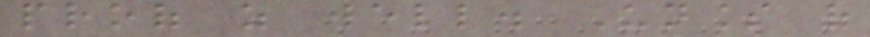proof as well. Unless of
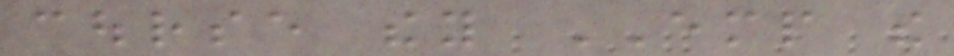course they EMP the
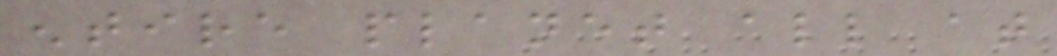entire planet all at
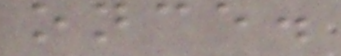once.
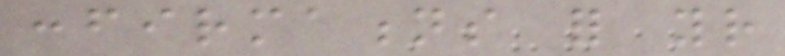confirmations for your
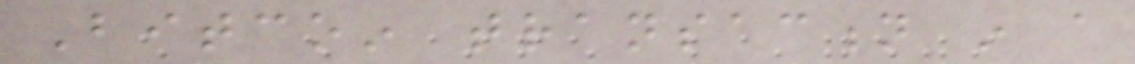Bitcoin transaction in a
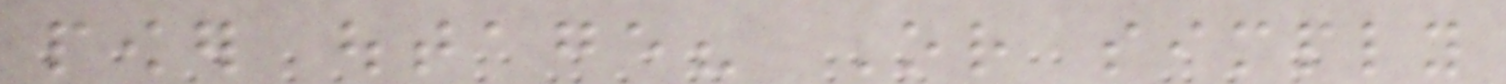power outage? Or simply
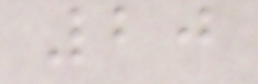20
